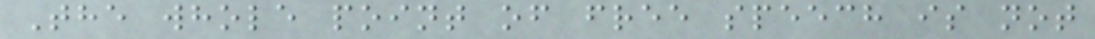The whole point of free speech is not
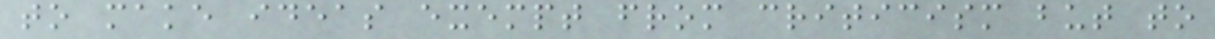to make ideas exempt from criticism but to
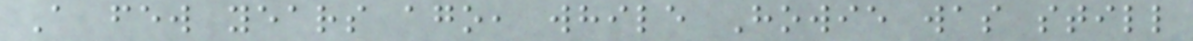A few years ago, while Howie was still
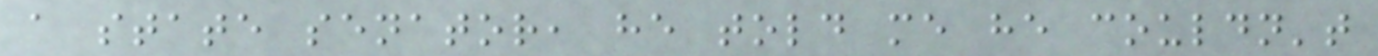a state senator, he told me he couldn't
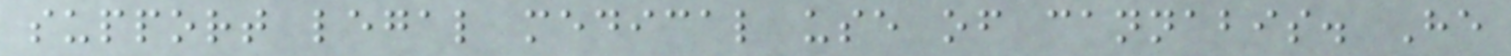support legal medical use of cannabis. He
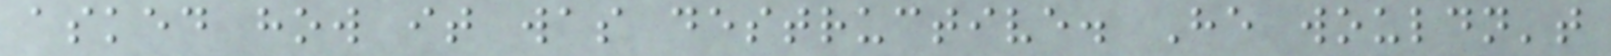asked how it was destructive. He wouldn't
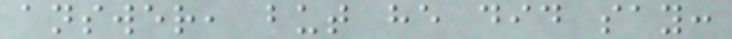answer, but he did say:
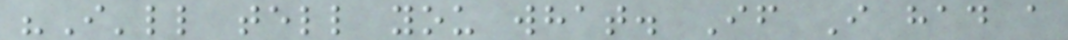"I'll tell you what. If I had a
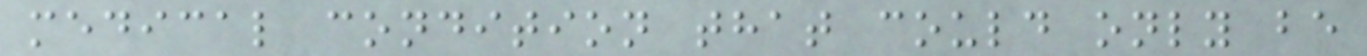medical condition that could only be
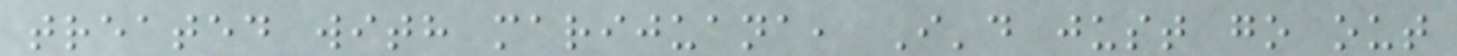treated with marijuana, I'd just go out
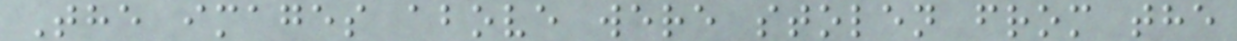The images above were stolen from the
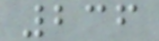236
